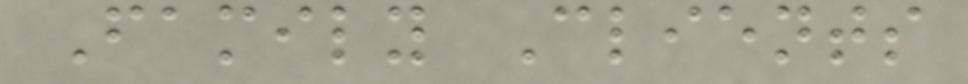Family Clients
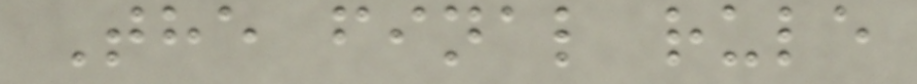The final rule
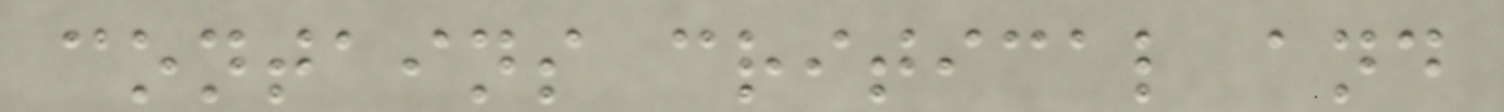contains critical and
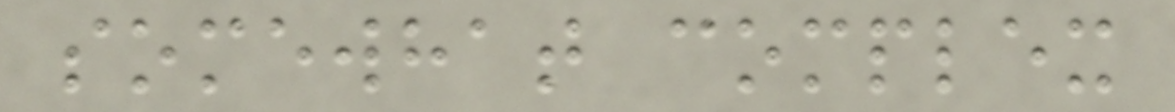somewhat complex
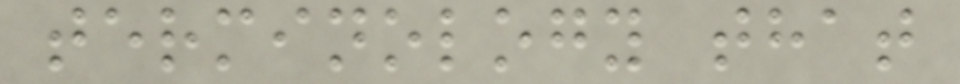terminology that
